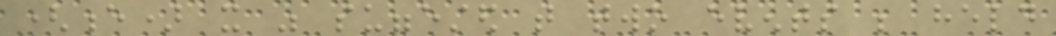(e) it was suggested that two events be held
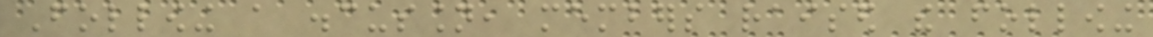Following a discussion, members raised the following
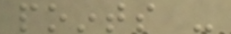points -
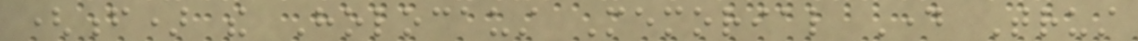(f) the Holocaust Memorial Day Trust
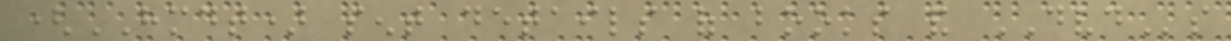(HMDT) sent details of books and DVDs
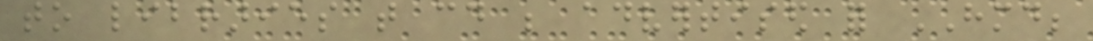to libraries that could be advertised for HMD;
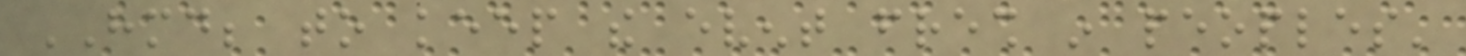HMD; to keep the event fresh in peoples'
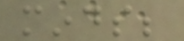minds;
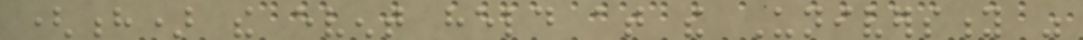(h) the event held at the University was
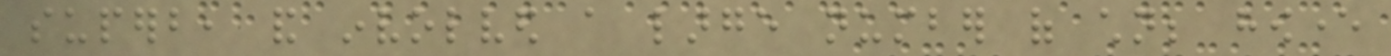superb, and involved a large number of children; however
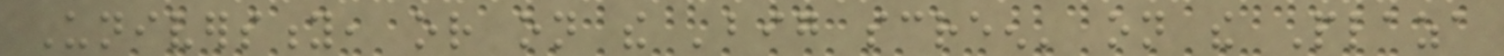University, or on the 'big screen' on the Plaza
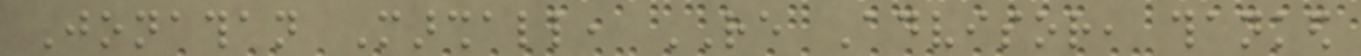Jonathan Marshall, RE Advisor, thanked
